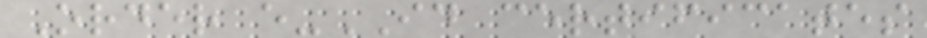Order e-ID certificates
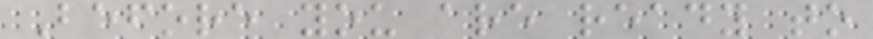Before you are ready to
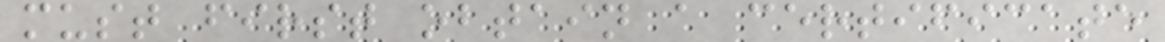must first obtain a certificate
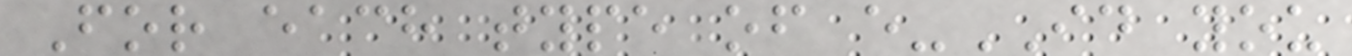For each type of e-ID you
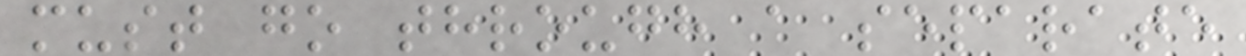must go through a separate
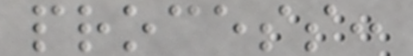process:
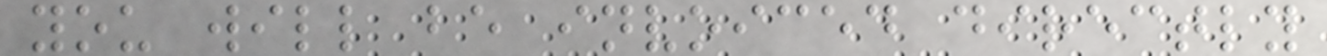you will be invoiced directly
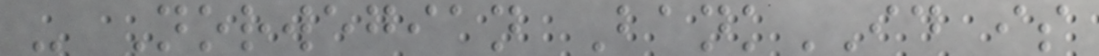- Norwegian BankID is
